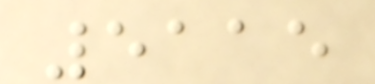5115
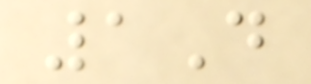1D
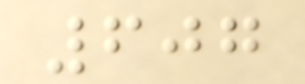607
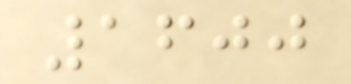1600
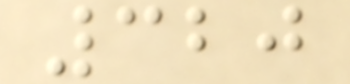320
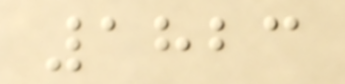1823
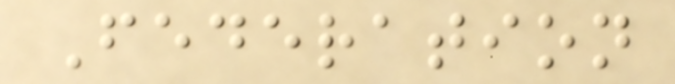Federation
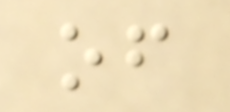of
